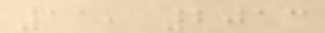11, 2013
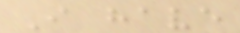I have
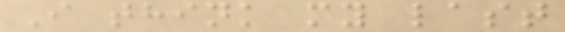I think my last
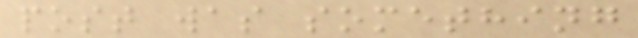post was something
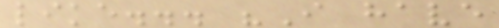like... "I have
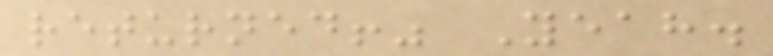returned!" Yeah.
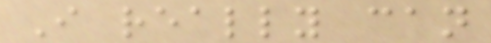I really can
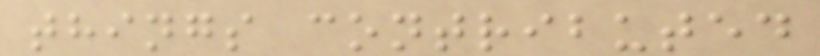things contributed
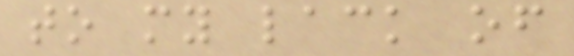to my lack of
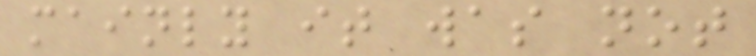mainly it was not
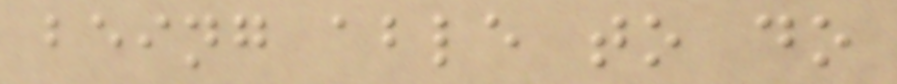being able to do
